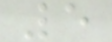5
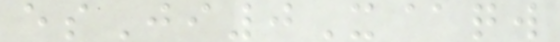esJi0X@qw
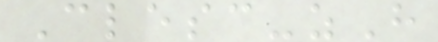Clesc-zH
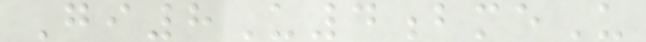Gi8U4bmeU
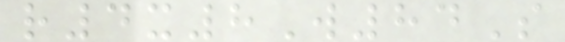r4x8W84S
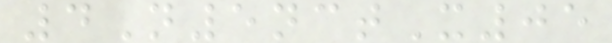4N5nctX05
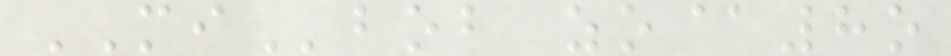MIbob zo@8o
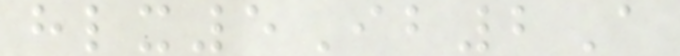hlx5Ib2A
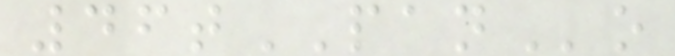46tPANo
